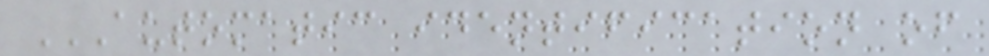AUTOMATIC IDENTIFICATION OF
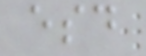esd
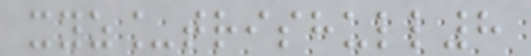xyz_trishull8
